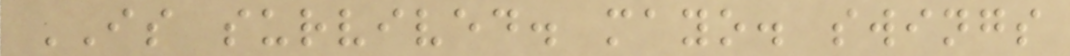IS survived. mayo. swings
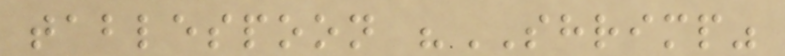tablespoon "SHRIMP"
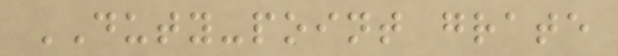DUTY-point grate
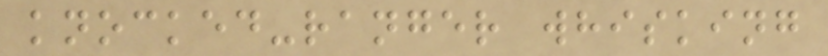knocked-ranger whisking
